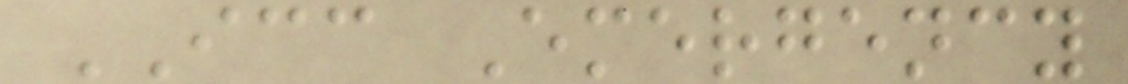ICC Emergency
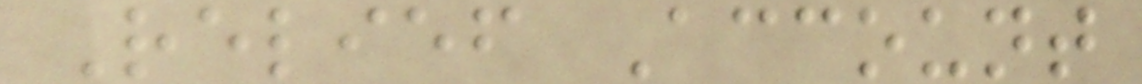Relief Account
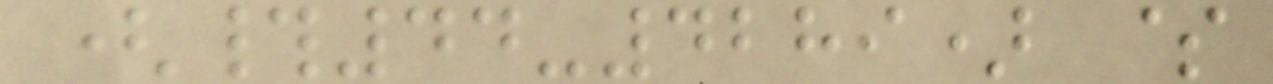(#44-4289) $
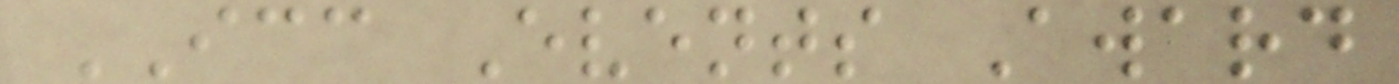ICC Events Award
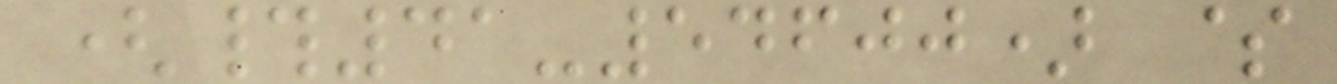(#41-54600) $
